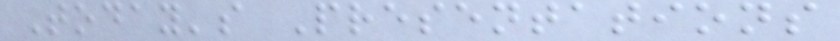Today's Presentations
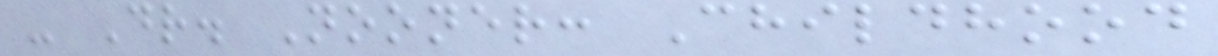- Dr. Nooner: Childhood
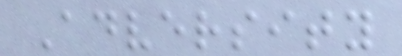Adversity
